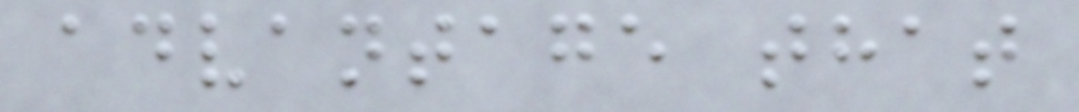advantage that
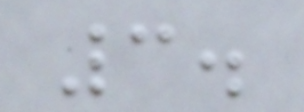3.
